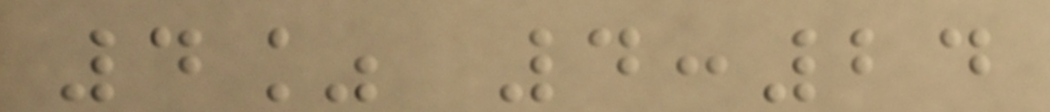4% 4:24
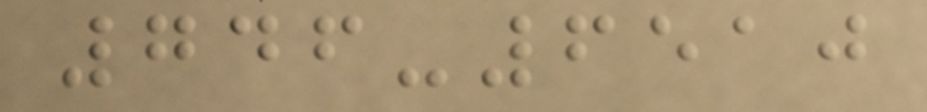746-6510
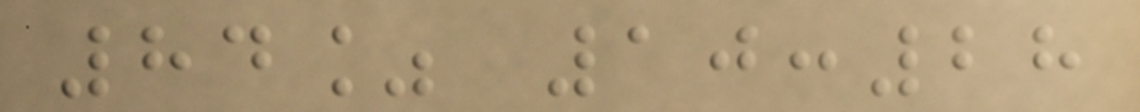84% 10:28
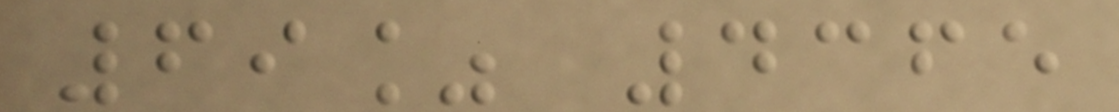69% 4365
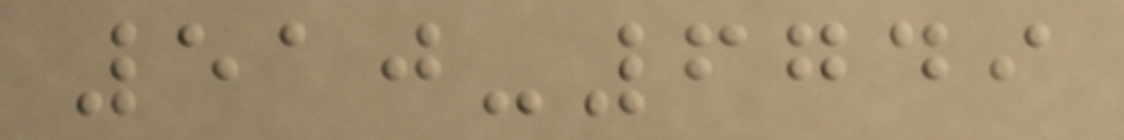510-6749
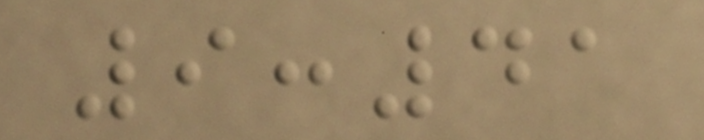9:41
